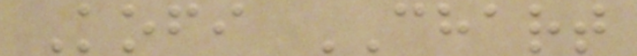Kofi CHART
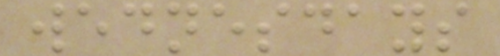wednesdays
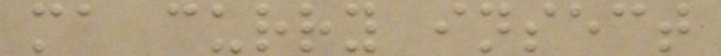ma curry insect
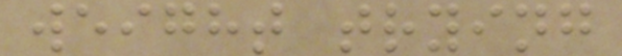weight trying
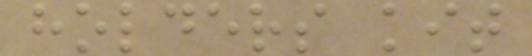holders kit
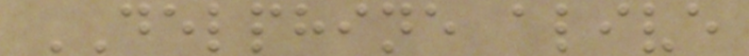DELPHINE alive
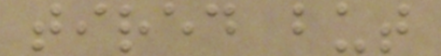tired but
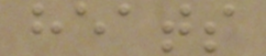heats
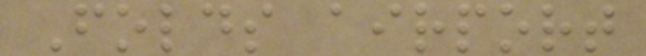Folds airport
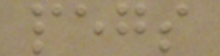pegs
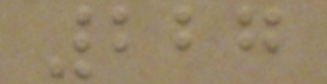227
